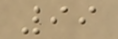99
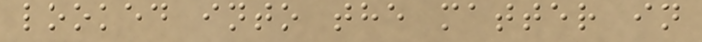looked into the matter in
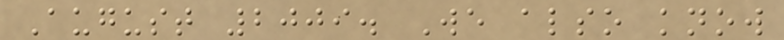August 2009. We also know
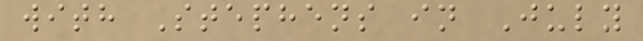with Stephens in July
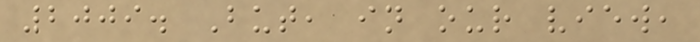2009. But, in our view,
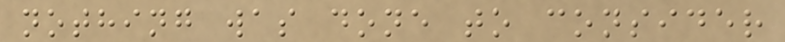nothing was done to consider
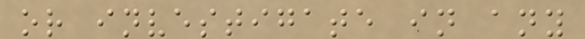or investigate in any
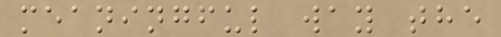meaningful way the
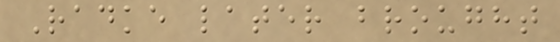Radke later brought
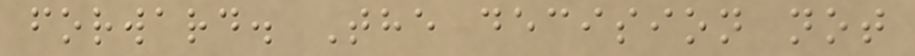forward. The decision not
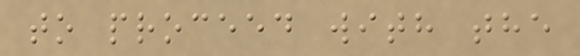to proceed with the
